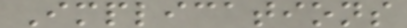Implications
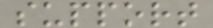support
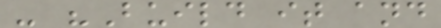- "Build it and
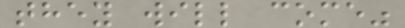they will come"
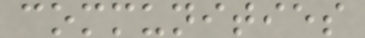communities
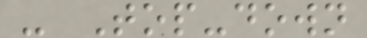- Top-down
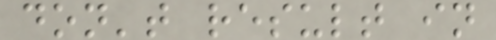don't result in
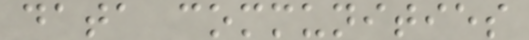data communities
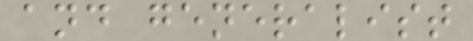and generalist
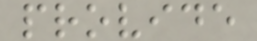provide
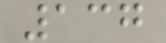137
